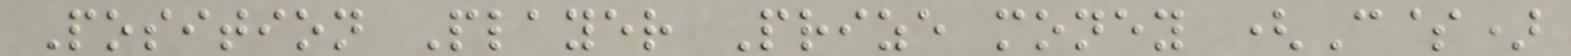Position Player Prize money (C$)
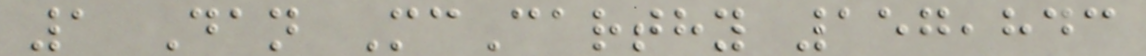1 Dan McCarthy 157,843
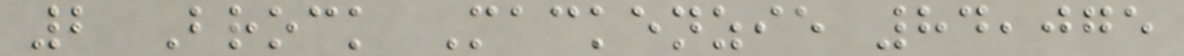2 Brock Mackenzie 84,075
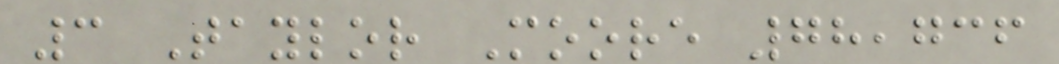3 Taylor Moore 78,736
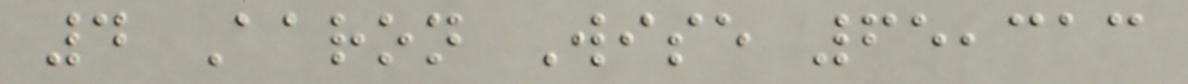4 Aaron Wise 65,313
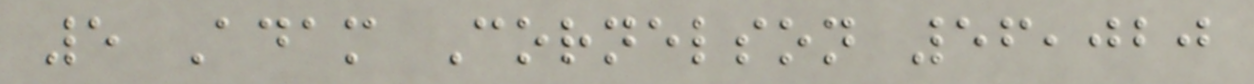5 Adam Cornelson 56,020
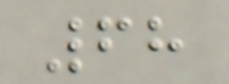68
